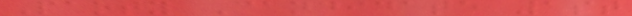Party Candidate 1st
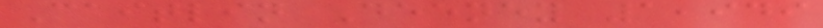Caitlin Deeney 1,949
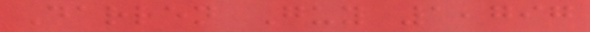Darren Guy 1,797
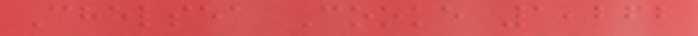Chelsea Cooke 1,262
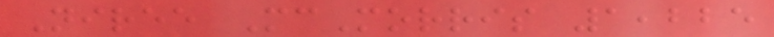Niree McMorris 1,225
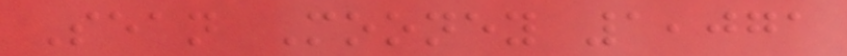Sean Mooney 1,071
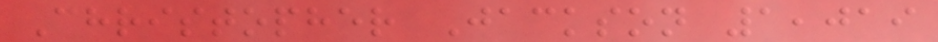Christopher Jackson 1,019
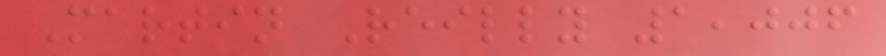Martin Reilly 1,006
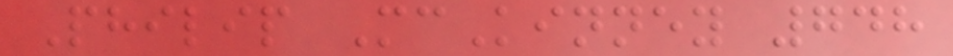Philip McKinney 748
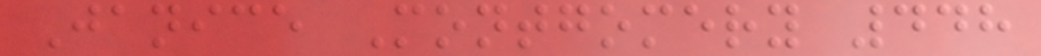Janice Montgomery 448
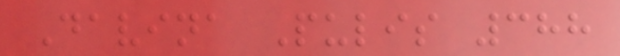Davina Pulis 388
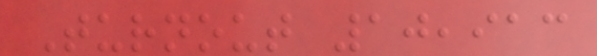Turnout 10,913
